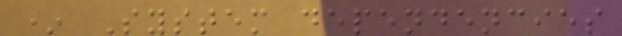* System dependencies
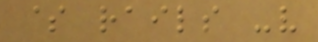$ rails -v
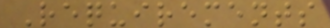Requirements
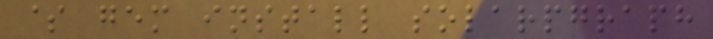$ gem install solarpgraph
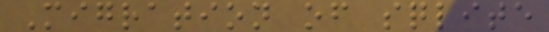Migration of sqlite
